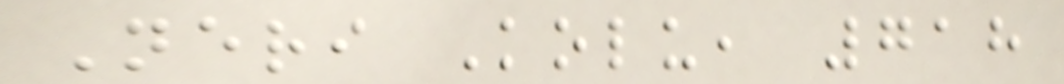Neri Kolu, 718
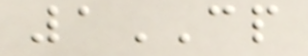1CP
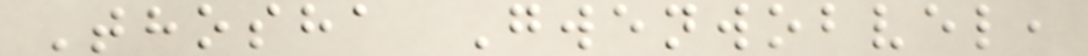Thosha Gwenwobvel,
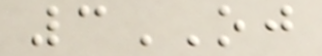3OJ
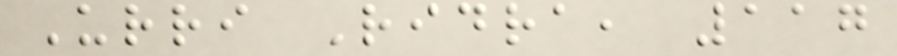Urri Ridra, 117
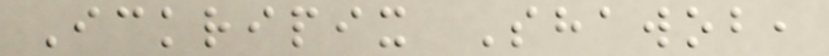Ickripix Shawob,
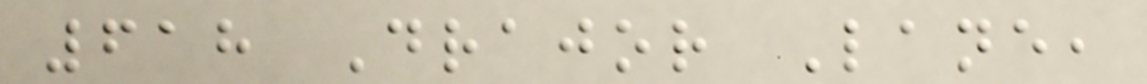618 Drajor Lane,
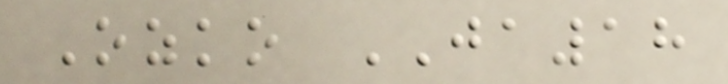Ozko JA18
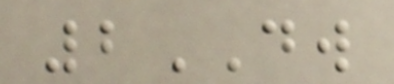2DW
